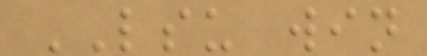LSU win
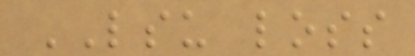LSU loss
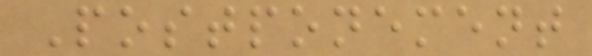Postponement
